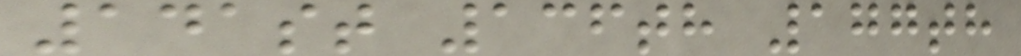141st 136th 177th
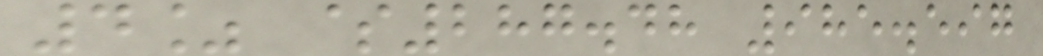4% $287.48 985.597
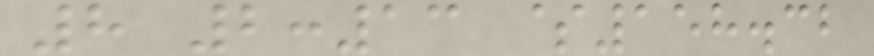8 2:13 $158.32
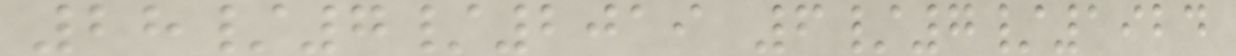28/7/2019 6/7/1924
